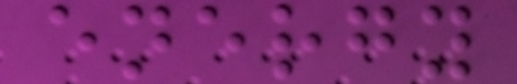energy
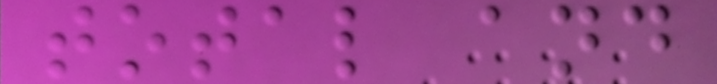total and
